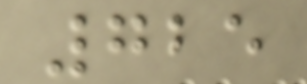725
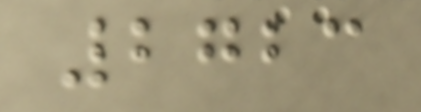2723
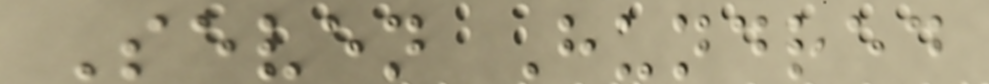Seven Hundred
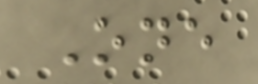One
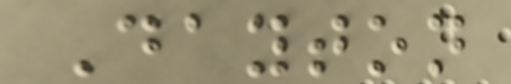Dayton
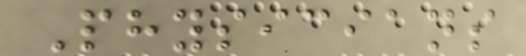Physicians
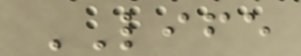LIFE
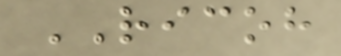RICOH
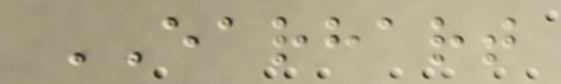EARHART
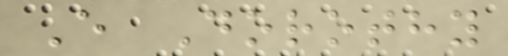E Dorothy
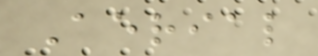Aerial
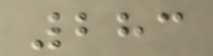283
